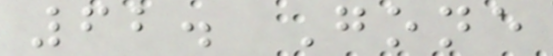62. Gone
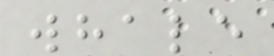whale
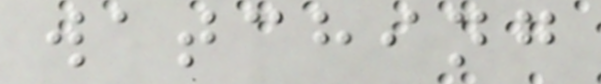watching
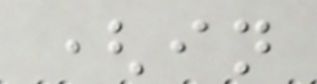(in
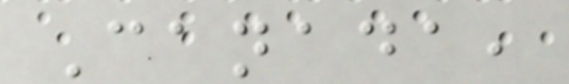Canada,
